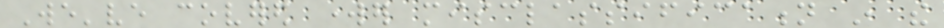We've covered worker misclassification in the
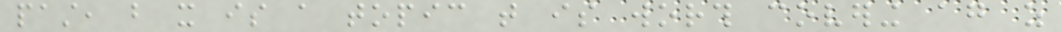past, but it is a topic that is worth covering again as
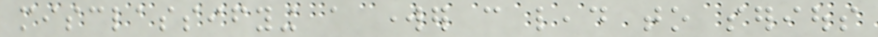misclassifying a worker can lead to serious
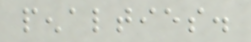penalties.
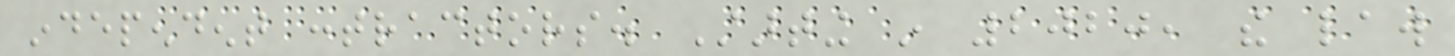independent contractors. Starting in 2020, the law
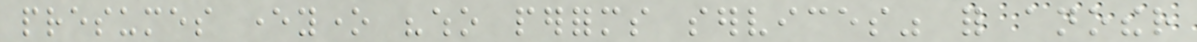presumes everyone "who performs services" for another
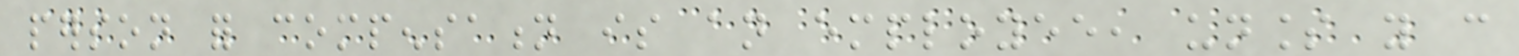person for compensation is an employee, unless you can
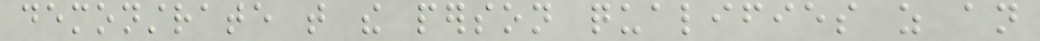demonstrate that the person qualifies as an
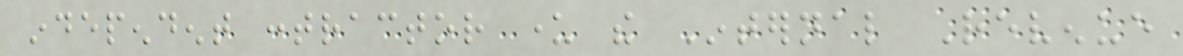independent contractor under the Internal Revenue
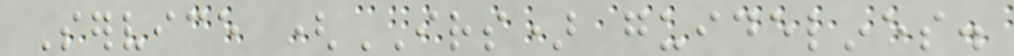Service (IRS) guidelines.
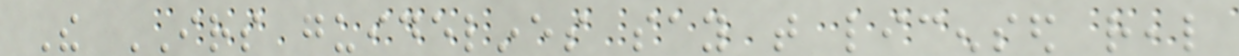The IRS guidelines say that licensed real
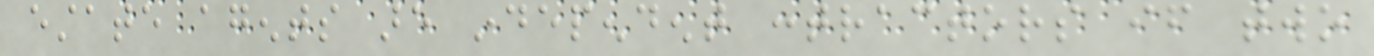estate agents are independent contractors if two
